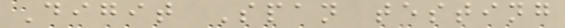Digit Span testing
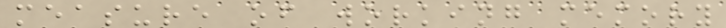measure of working memory
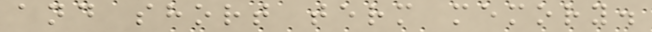and short term memory.
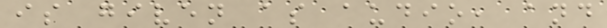is given as audio, and
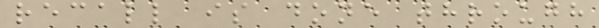recall is done through
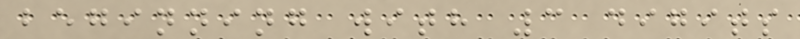beginning with 3 digits
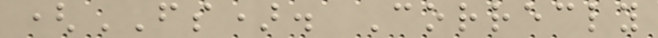(FS). Correcly
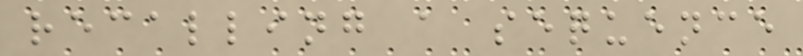recalling a sequence
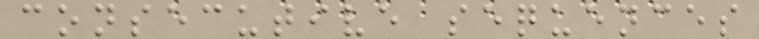consecutive sequences
